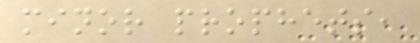minor prophets,
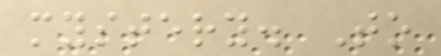mystery. To
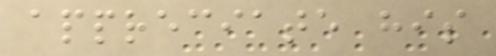appreciate his
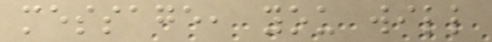message, you will
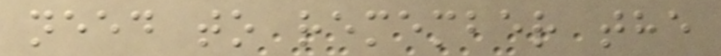need to remember the
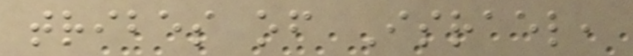tribes of Israel,
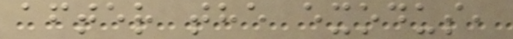after the exodus,
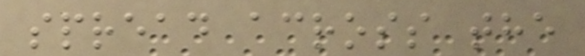spread across the
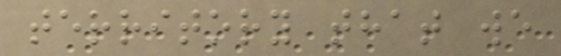territory that we
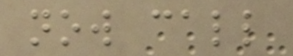now call
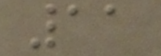11
